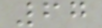67
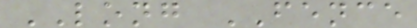LONG FENCE
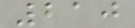210
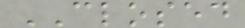CLOSED
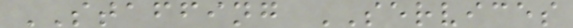STAFFING SERVICES
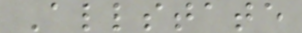Allstate
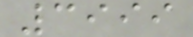3999
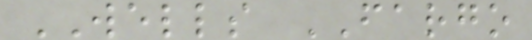WELLS FARGO
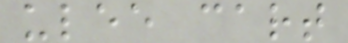ulee cart
